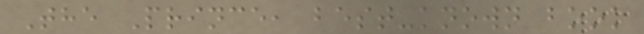The Prince, best-known book
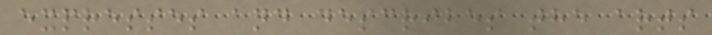expresses and describes the arts
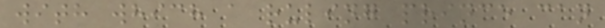with which a ruling prince can
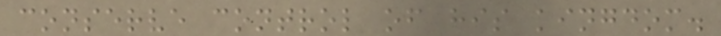conserve control of his kingdom.
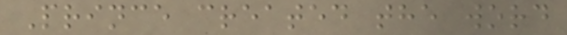Prince created the word
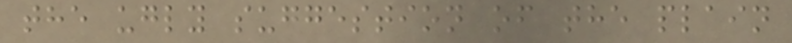the ugly suggestion of the plain
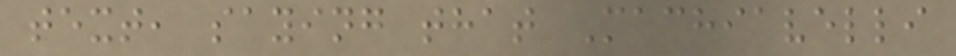text, saying that Machiavelli
